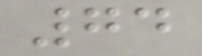74
